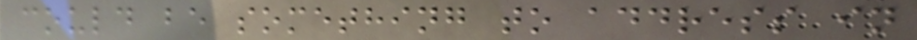could be something to address in
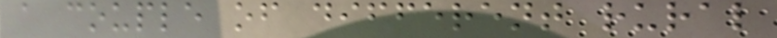a couple of different rural
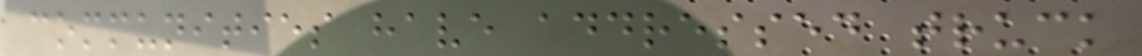communities have addressed truck
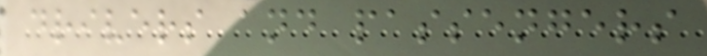drivers and passengers
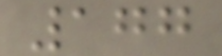177
